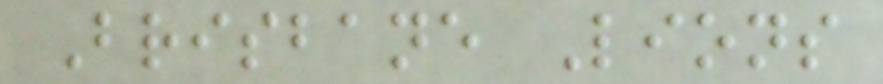Brisbane Lions
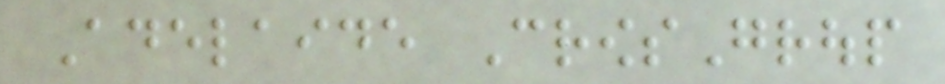Adelaide CrowsGroup
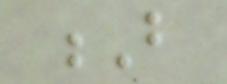B
